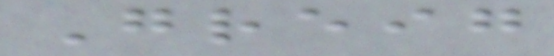Greig
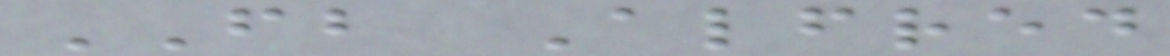FB Alfred
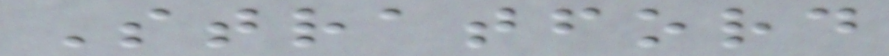Stratford
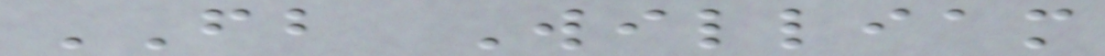FB William
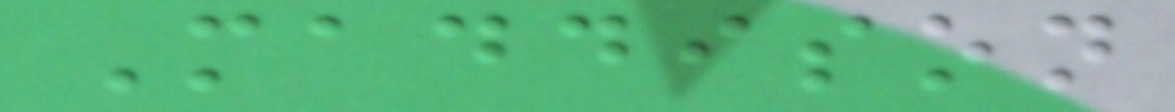Maddison
